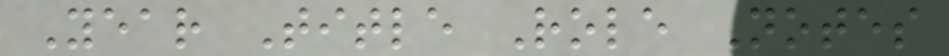Year Title Role Notes
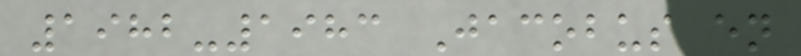1982-1983 Jacobus en
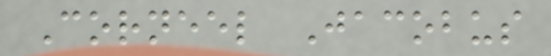Corneel Jacobus
